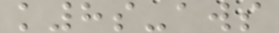k8s-aws
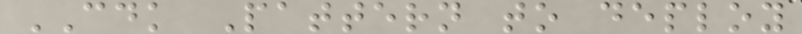CDK Pattern to deploy
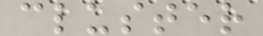cluster
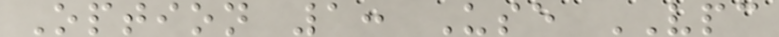Option 1: Use VPC
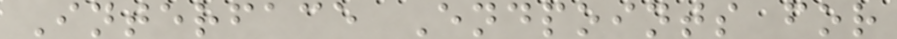Interface Endpoints for
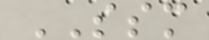SSM
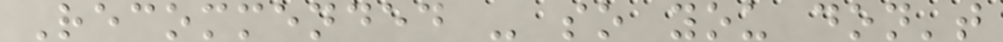Recommended - so you don't
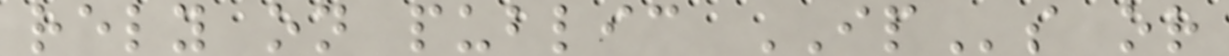rely on public IPs or
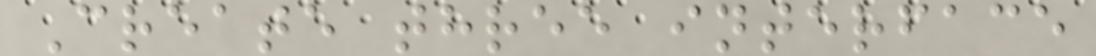Create three interface
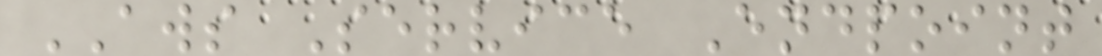AWS Service Endpoint
